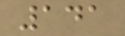141
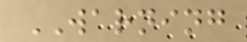WARNING
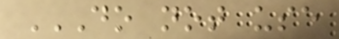DO NOT USE
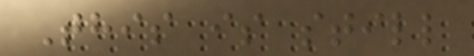This is still
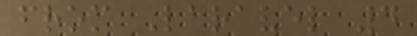from Laravel 4
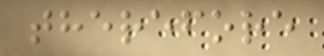therefore
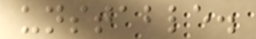unstable.
